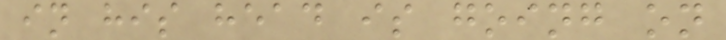in his head is going on
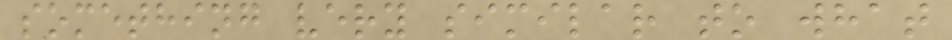something very similar to what
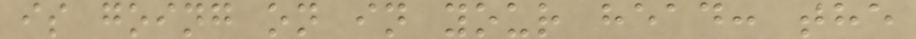is going on in your head: the
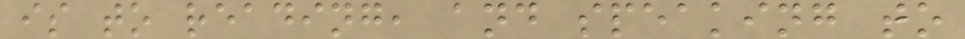is to reading, and speaking to
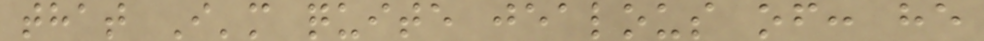that I'm quite jealous of: he
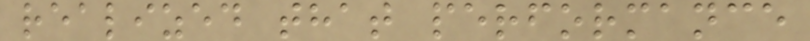realized that performance
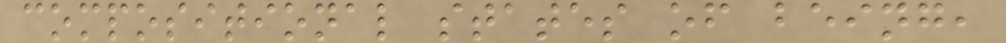compositional states of being,
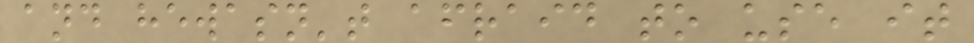and hewasn't afraid to use it
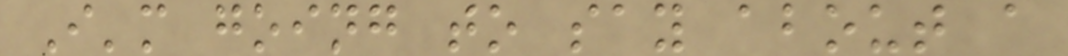I'm going to say about a
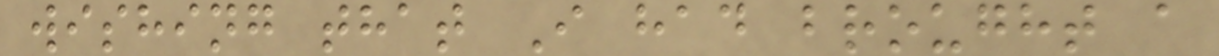wishing that I had brought a
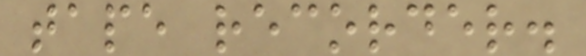tape recorder.
